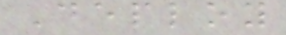Deploy
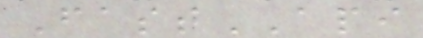FastAPI
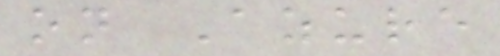on Azure
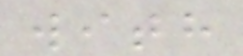with
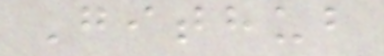Github
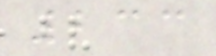233
